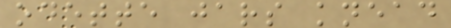odette jars knead
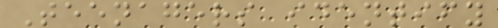Teenagers identify
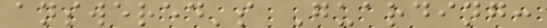answered's Guarding:
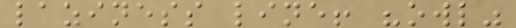laziness line! "owl"
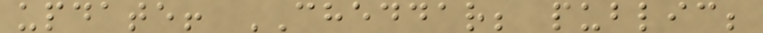update! CHEDDAR; public;
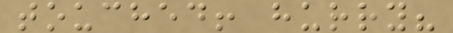touched! hurry?
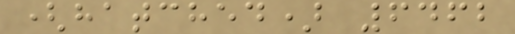(hatched) 6462
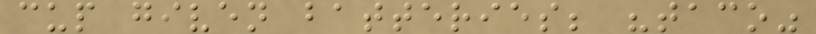cup given batteries; "taco"
